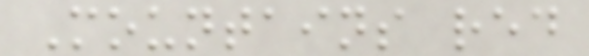Mountains red
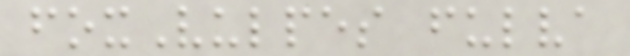foxVulpes fulva
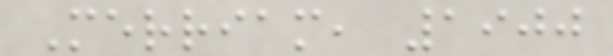Merriam, 1900
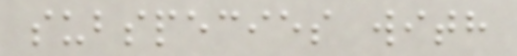subspecies with
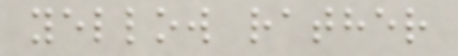yellow rather
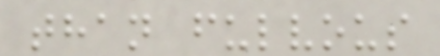than fulvous
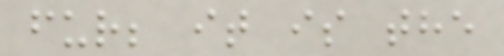fur; it is the
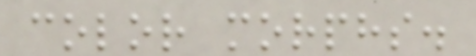color morphs.
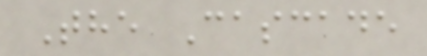The Cascade
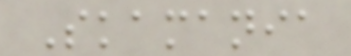Skamania
